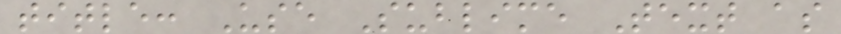title: Use Sublime Text as
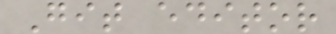Git editor
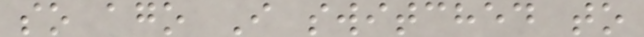so ago I switched to
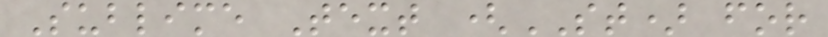Sublime Text (ST) for
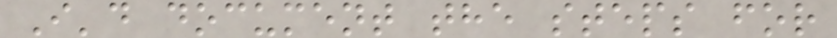I'd document the steps for
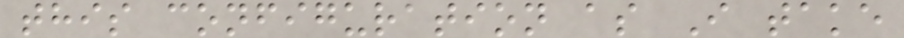this configuration as I take
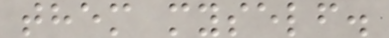them myself.
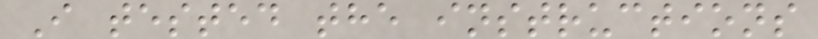I tested the instructions
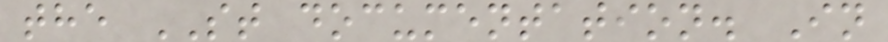the ST documentation. In
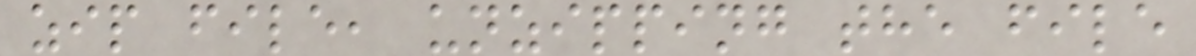zip file, unzipping the file
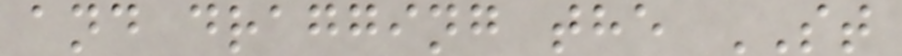and dragging the ST
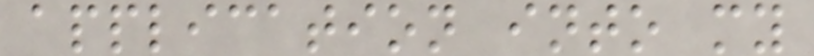application into my
